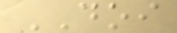DOI
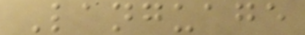Language
